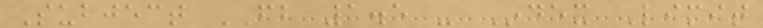Subject FB 1.5 - Index Limit
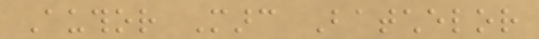Author Marc Batchelor
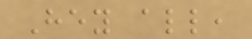Hey all,
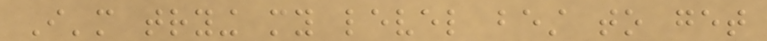I'm trying my level best to get
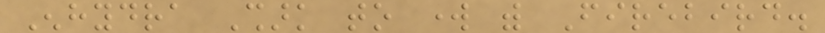Enhydra Shark to work with Firebird.
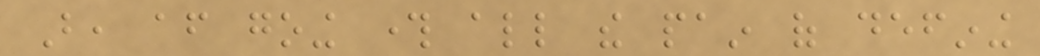But, after going through all the pain of defining
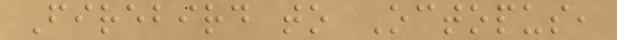Firebird to Octopus,
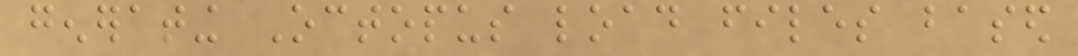generating Octopus load files based
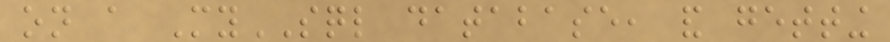on a MySQL database, and getting
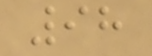98
